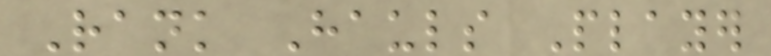Rank Hauls Player
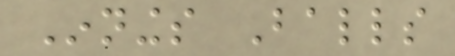Innings Balls
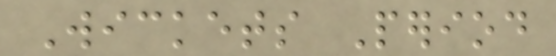Wickets Period
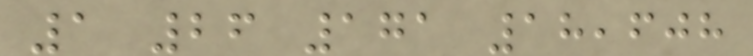1 26 171 18,608
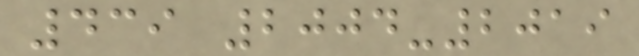439 2004-2019
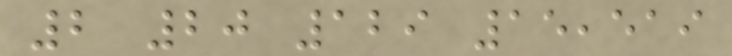2 20 129 15,519
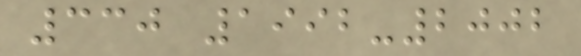330 1992-2002
